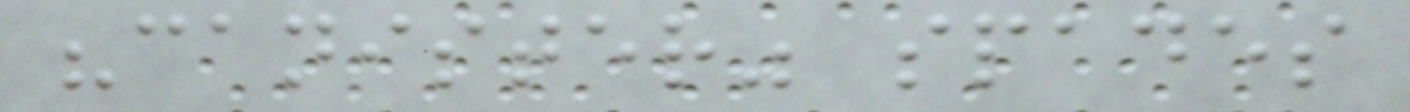"canister" spades
